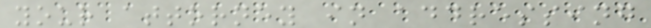your attorney in addressing
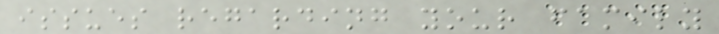issues regarding your family
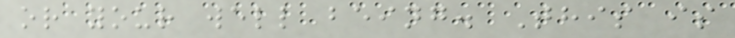or your well being. This is
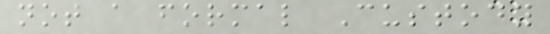not a formal Custody
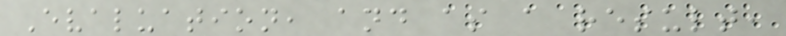Evaluation, and as a result,
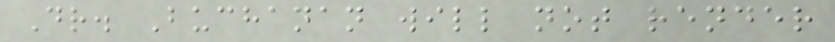Dr. Buchanan will not render
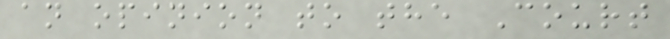an opinion to the Court
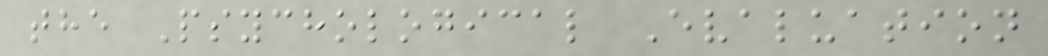the Psychological Evaluation
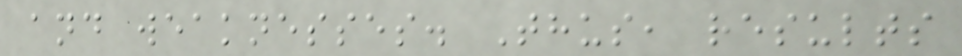and weaknesses. Thus, results
